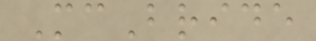McBride
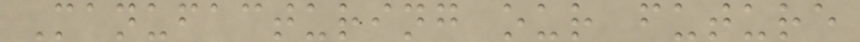Manufacturing our future
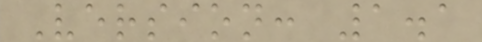Version: 1.1
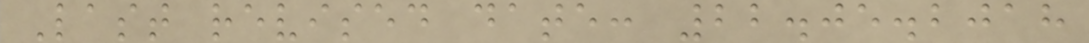Last revised date: 22.05.2018
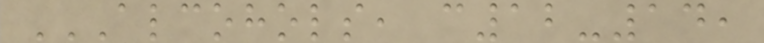ALCOHOLS, C12-14,
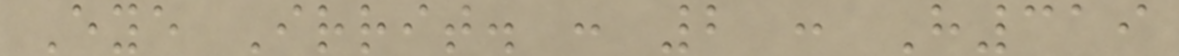Eye Irrit. : 2 : H319
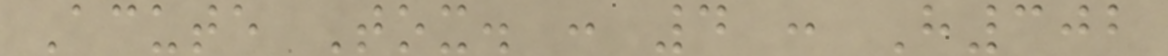Acute Tox. : 4 : H302
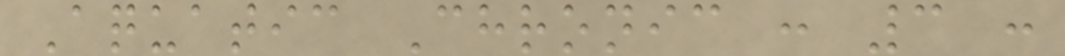Aquatic Chronic : 3 :
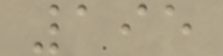195
